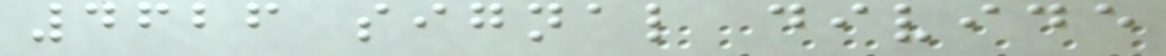4626 signal divide
